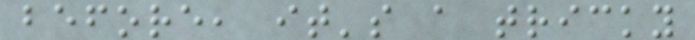before, it's a tricky
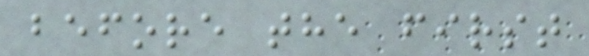before the first
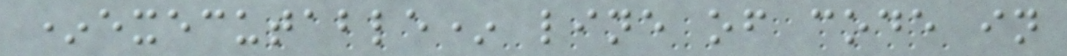*executable* line of code in
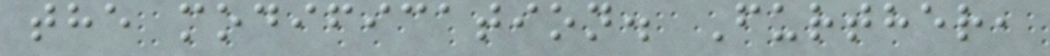the modification. Further,
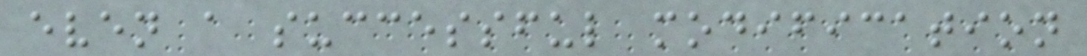even a successful modification
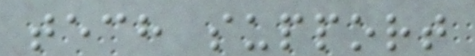tech support
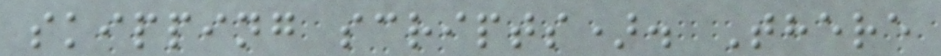skipping scripts). There
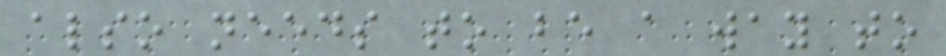also needs to be a way to
